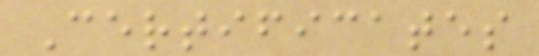Certificates
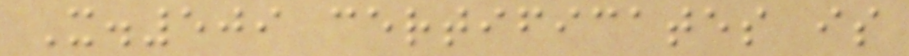X.509 certificates is
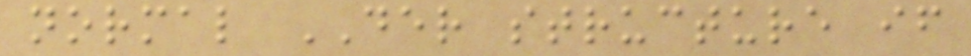normal DER structure if
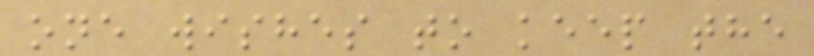one wishes to keep the
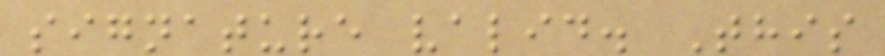signature valid. This
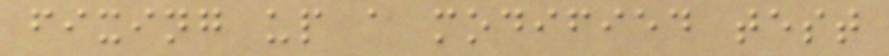fixing up a modified test
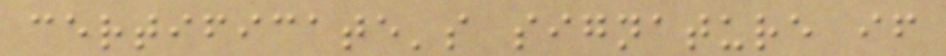certificate's signature if
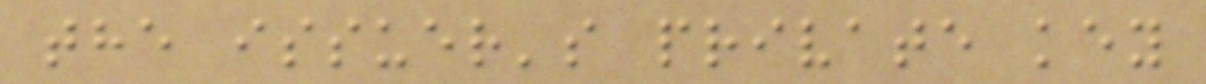the issuer's private key
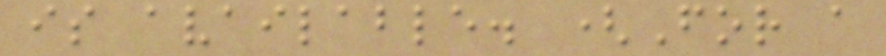is available. (For a
